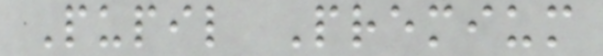Pupil Premium
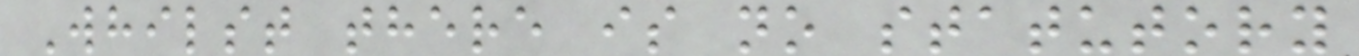Whilst there is no statutory
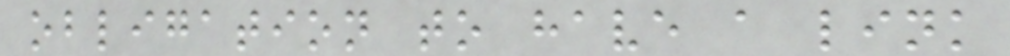obligation to have a link
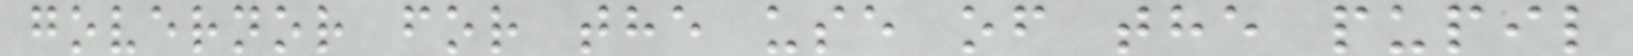governor for the use of the pupil
